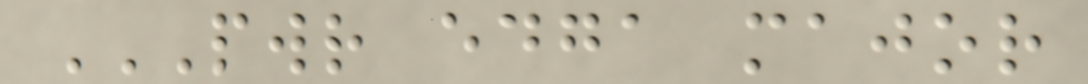PWR EDGA MAJOR
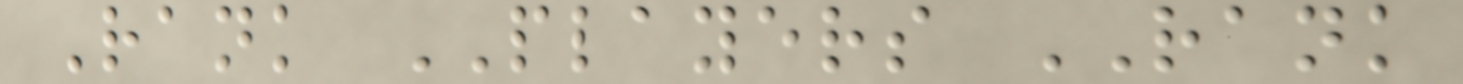Rank PLAYERS RANK
